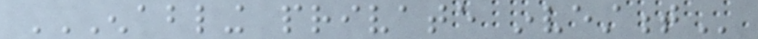ENABLING PRIVATE INVESTMENT
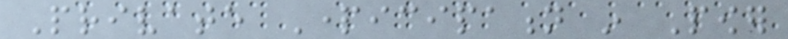Private Participation in Power
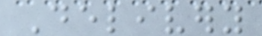Delivery
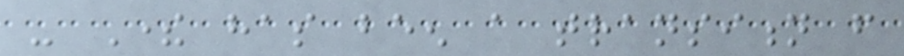- There has been a transition from
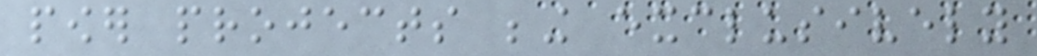power projects being exclusively
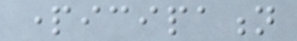participation
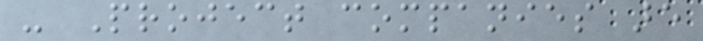- Project companies are
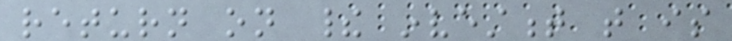return on their investment that is
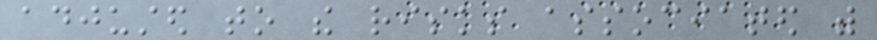adjusted to the risks associated with
